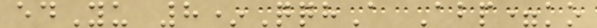edYu 8*QqhA Abp=ko
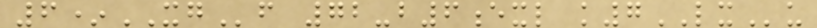6*XGf 72-b6exl k7LXu
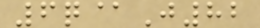6q@J82
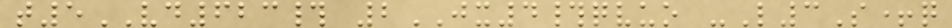t5VD623# 2JX4#qvuo -L3S+q
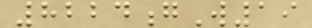8224gW19
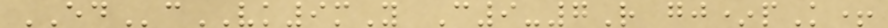EDcVK9mY C9-7R gj*pK+
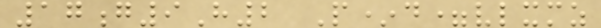17g9H2 P*d=vlxmz
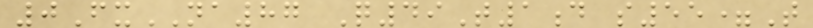0FxNA87 Q49T1d s55=T
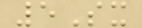5Sx
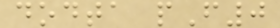dodta pF0
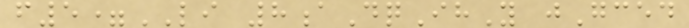f5=LI 8aDqIhY jGced
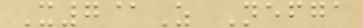X7@Z Nefga
